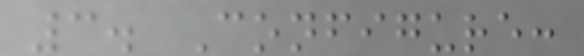3. Configure:
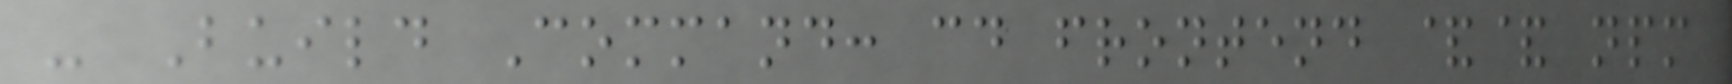- Build Command: cd frontend && npm
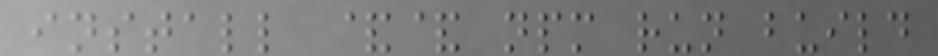install && npm run build
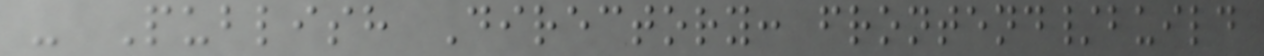- Publish Directory: frontend/build
